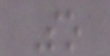So
